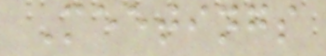Meetings
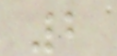2
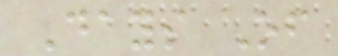Days Of
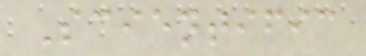Scientific
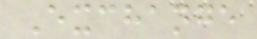Exchange
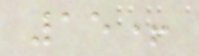15+
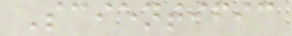Scientific
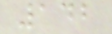142
